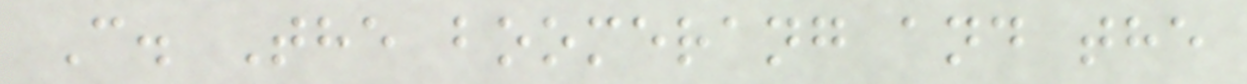C. The boomerang and the
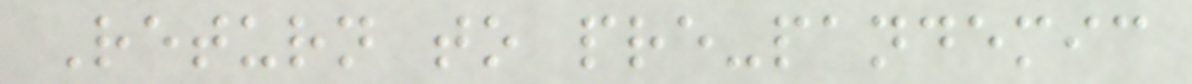Return to pre-pandemic
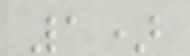1)
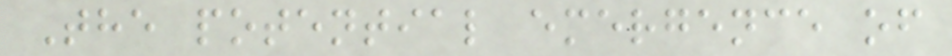The potential emergence of
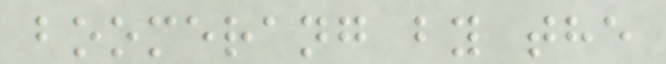boomerang by the
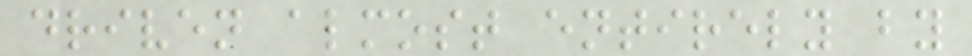driven almost entirely by
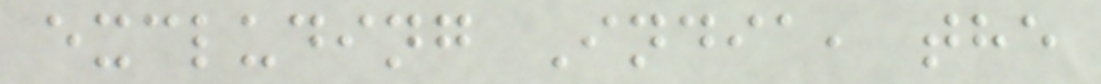excluding India, the
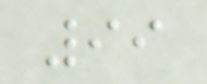99
